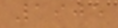1905
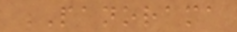PANORAMA
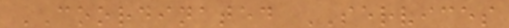COORDINATED SERVICES
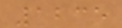1235
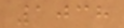1038
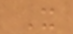X
